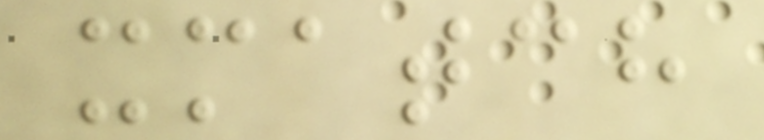xmatch
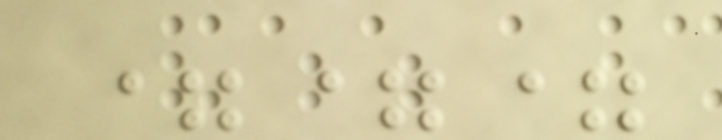===
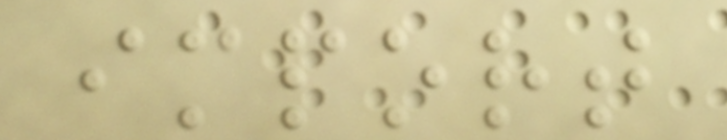import
